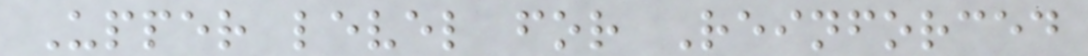Upper level for Reinforced
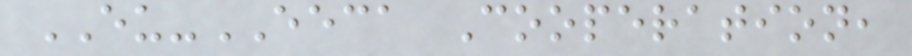EU-EECA Cooperation,
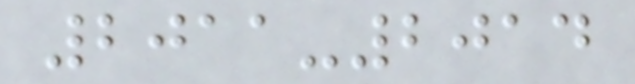2011-2014
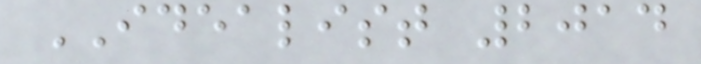IDEALIST 2014
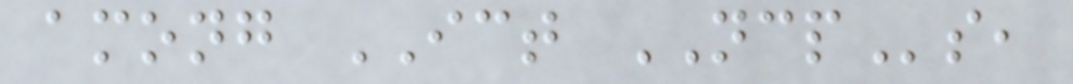among ICT NCPs,
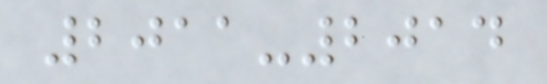2011-2014
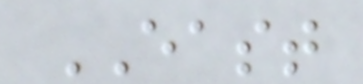EAST
